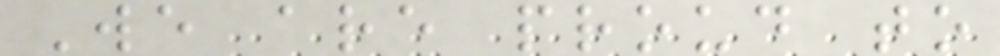We are proud to
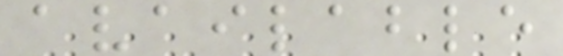available
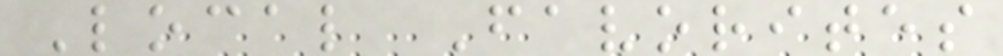Local Favorites
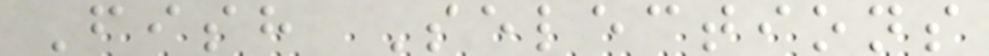Fish Selections
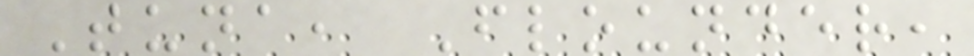Tuna, Flounder,
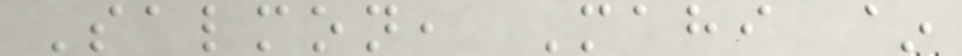Salmon, Mahi ~
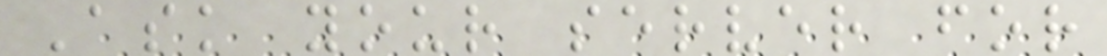Ask your server for
